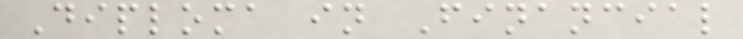Diploma in Financial
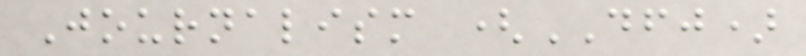Journalism (DFJ)
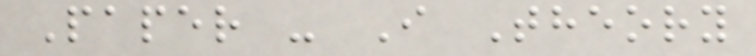Paper - I Theory
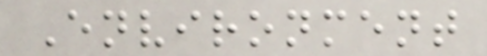Environment
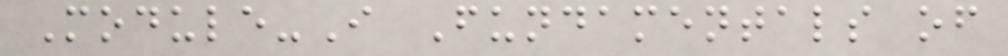Module-I Fundamentals of
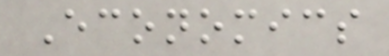Economics
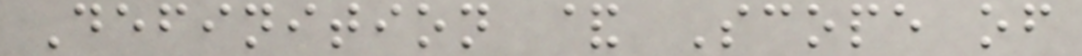Definition & Scope of
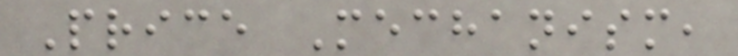Price Mechanism,
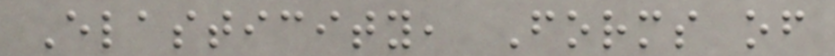Elasticity, Forms of
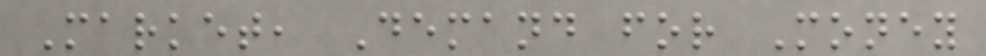Market, Demand for Money
